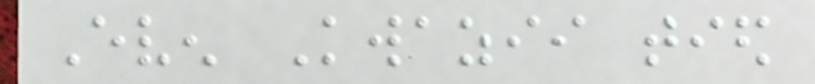Even Kwazii tied
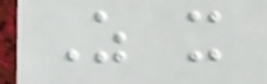As it
